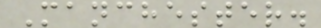Manchester.
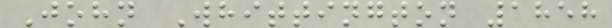John Whittington 1858
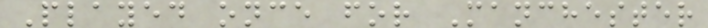Played once for Manchester
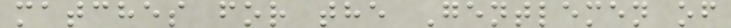matches for the Gentlemen of
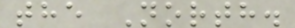the North.
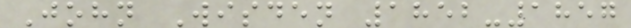John Wisden 1852-1857
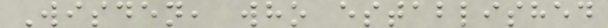Wisden, who established
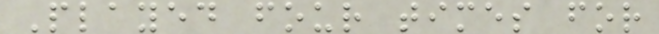Played four times for
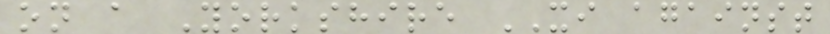on a Yorkshire XI against
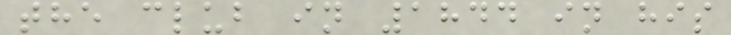the club in 1844 in his
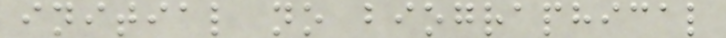initial no biographical
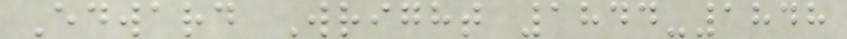Edward Wright 1844-1848
